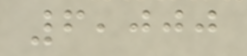6,000
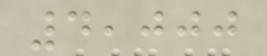4,000
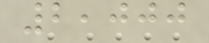2,000
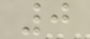0
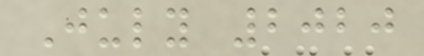July 2020
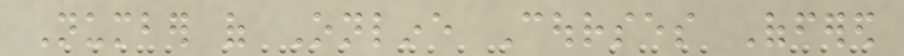Number of Online Courses Offered
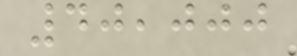40,000
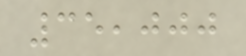35,000
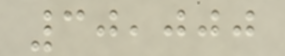30,000
